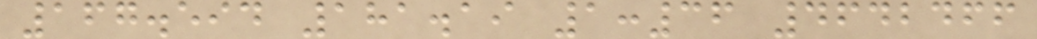167.594 181.19 1:36 4642466
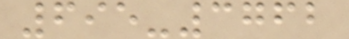695-3762
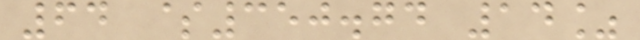64 $350.74 14%
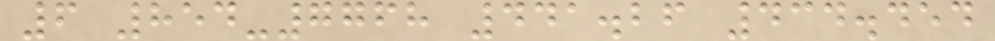6 854-7768 441.26 434.454
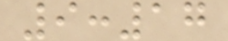9:17
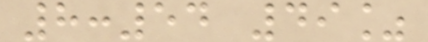8:54 49%
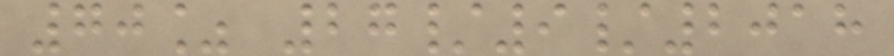70% 27/9/2018
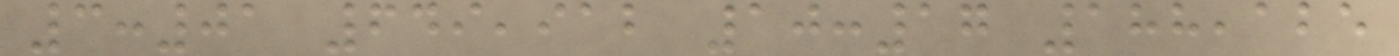3:01 649,912 10:17 188,125
